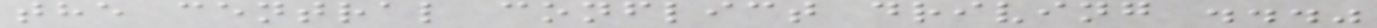the central conflict driving ..."
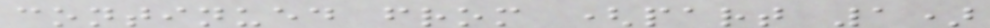continued from (part 1)
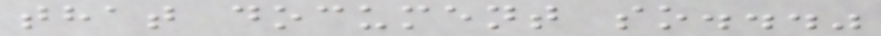that document so..."
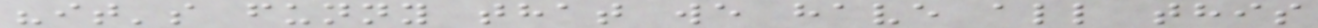"it's funny that we have all this
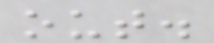out.
